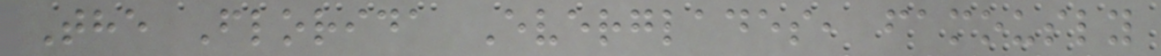The Florida Everglades, famously
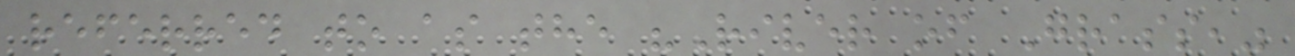referred to as the "River of Grass,"
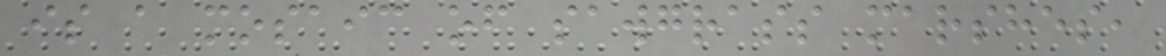is a mosaic of sawgrass marshes,
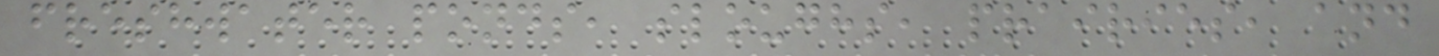freshwater ponds, sloughs, prairies, and
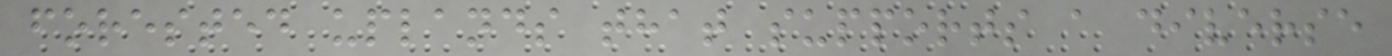forested uplands that supports a diverse
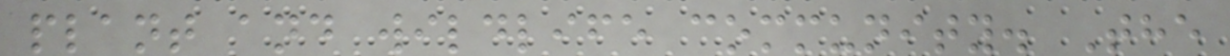plant and wildlife community. The
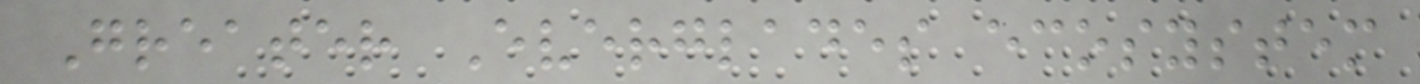Greater Everglades ecosystem
